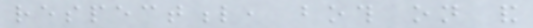respectful, both on and
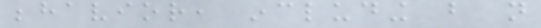behavior, including but not
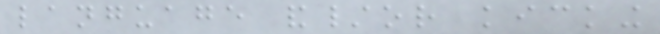language and/or kicking
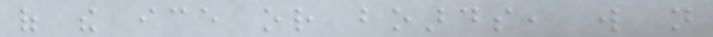of the ice or boards, will not
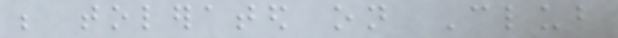be tolerated on Club
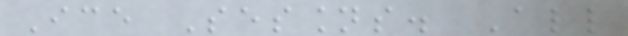Ice Sessions. All
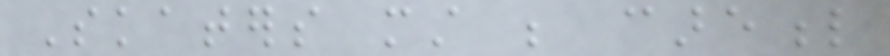Skaters must be careful
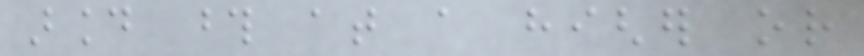around those at a higher or
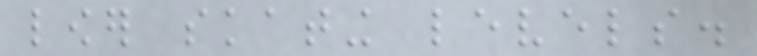lower skating levels.
